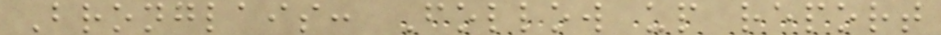Bronglais: Follow up report
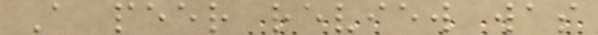A peer review was
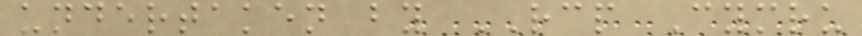undertaken by RCP Cymru
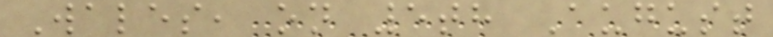Wales, on 5th August
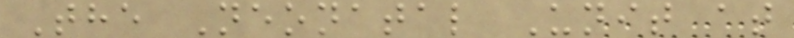The Neonatal Unit at
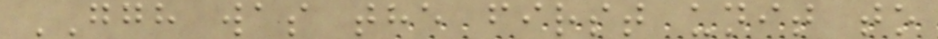GGH was the first unit to
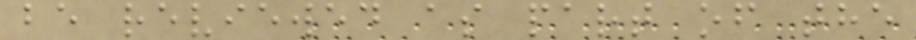be reviewed as part of the
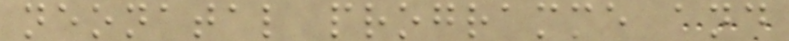neonatal programme and
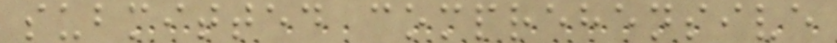submitted comprehensive
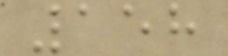158
